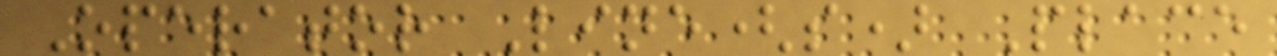Operator Line(s) Place
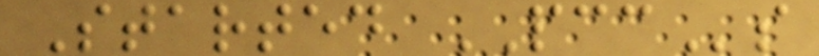Started PCCs
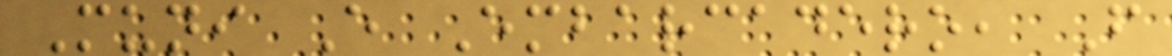Muni E Embarcadero, F
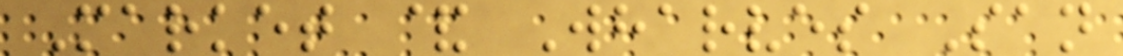Market & Wharves San
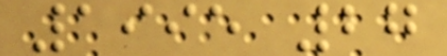1995 27
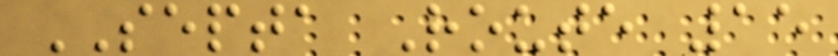SEPTA Route 15
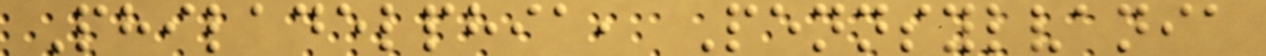Philadelphia, Pennsylvania
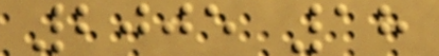2005 18
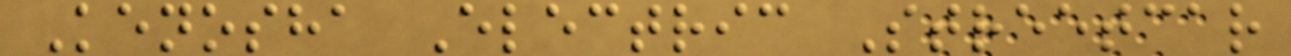Kenosha Electric Streetcar
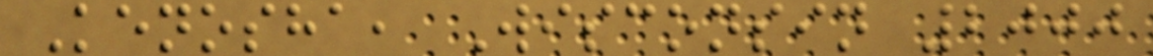Kenosha, Wisconsin 2000
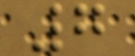7
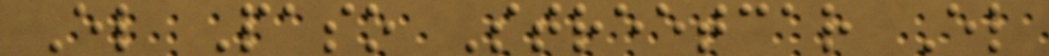El Paso Streetcar El
